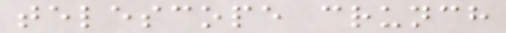telescope crunch
